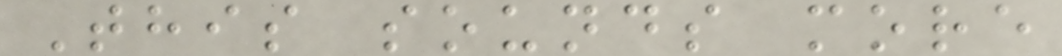This sounds more
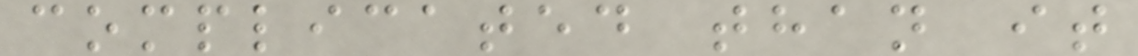complicated than it
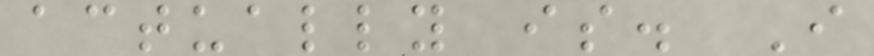actually is. I
